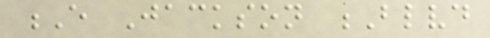E Jackson Blvd
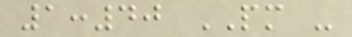1:40 PM -
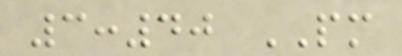3:40 PM
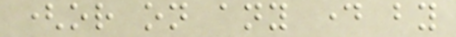(or on any day by
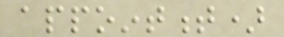appointment)
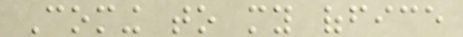Coming to my office
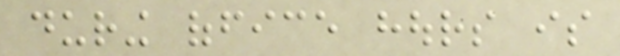during office hours is
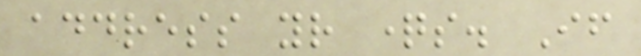address your questions. If
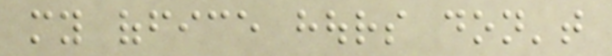my office hours don't
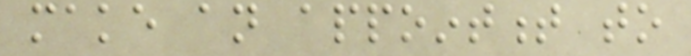make an appointment to
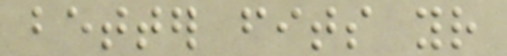better fits your
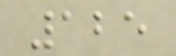125
